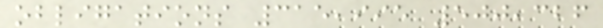obligations 315,995 500,326
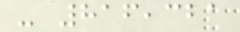- 816,321
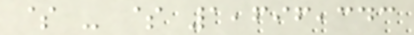$ - $ 1,696,343
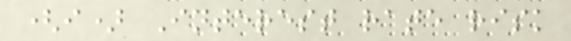(i) Interest rate risk
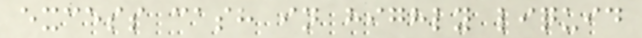excess cash in highly liquid
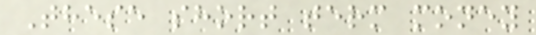These short term money
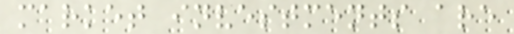market investments are
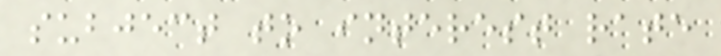subject to interest rate
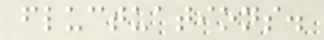fluctuations.
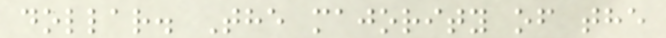dollar. The majority of the
